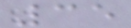35
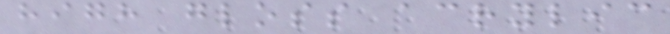high gloss acrylic
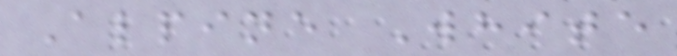Alpine White
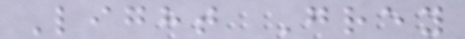Light Grey
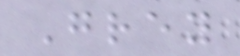Grey
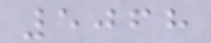5068
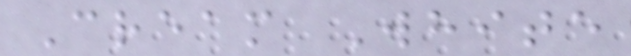Cream White
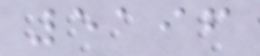5196
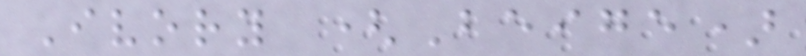Ivory (Beige)
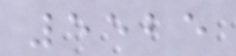5525
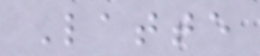Latte
